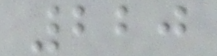220
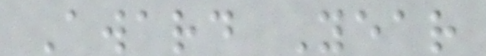Award Year
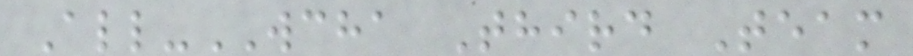All-WCHA Third Team
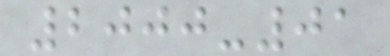2000-01
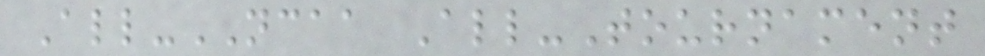All-NCAA All-Tournament
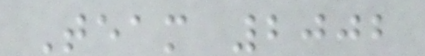Team 2002
